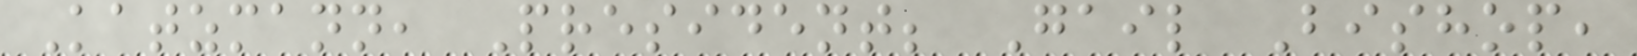Katzmann, President; Gail Bishop,
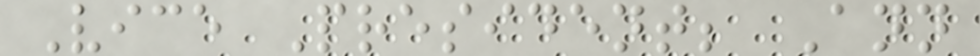Vice President; Ann
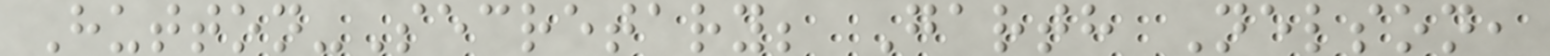Hutton-Secretary; Garth Nelson,
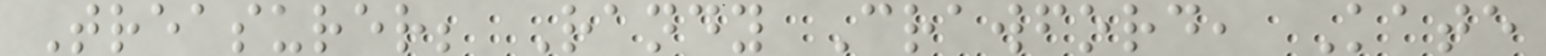Treasurer; Randy Crawford, Kate
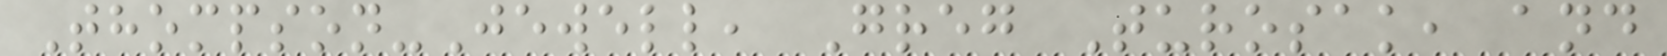Thompson-Jewell, Greg Turosak, and
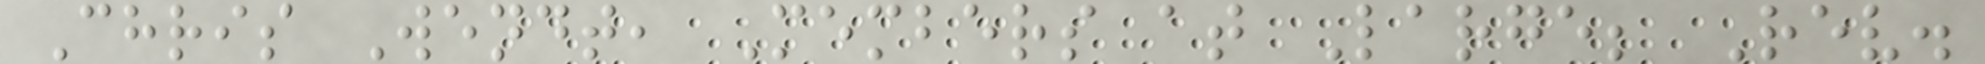Chris Wendt, Members at Large; Rev.
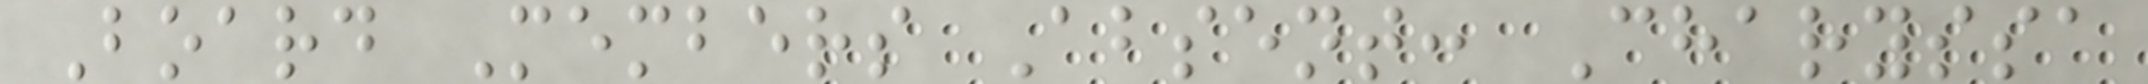Board Members Absent: Charyssa
